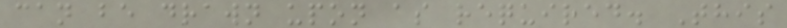can be drawn upon as required. This
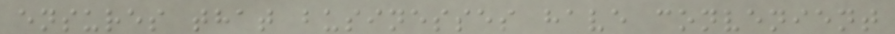ensures that businesses have convenient
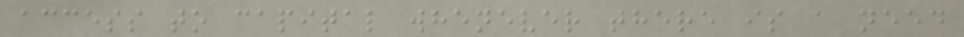access to capital whenever there is a need
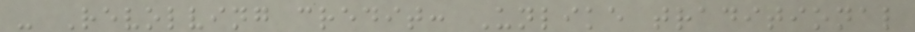- Revolving credit: Unlike traditional
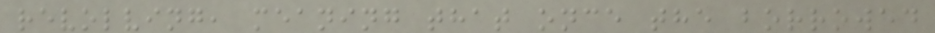revolving, meaning that once the borrowed
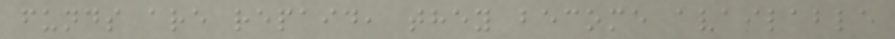funds are repaid, they become available
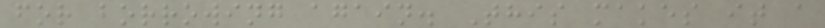for borrowing again. This makes it a
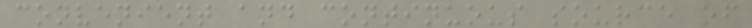convenient and continuous source of
